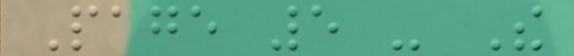Page 5 - The
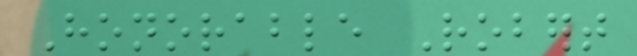Honorable Robert
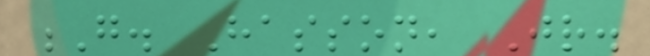G. Hasson, Jr.
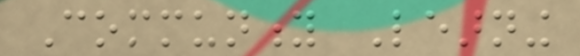Community Learning
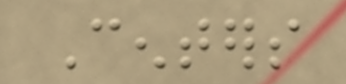Centers
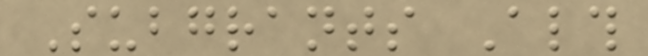Subgrants Although
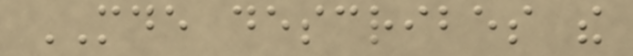MDE describes the
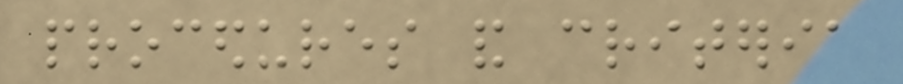procedures and criteria
